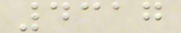4317
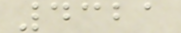4321
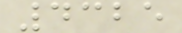4325
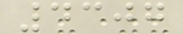4307
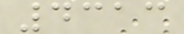4313
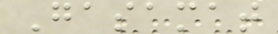Gasamat
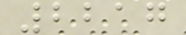2217
